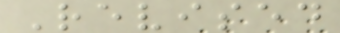Revised
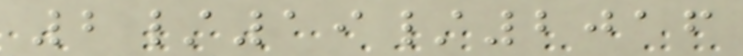2/19/2016
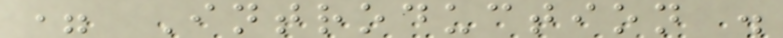= Introduction .
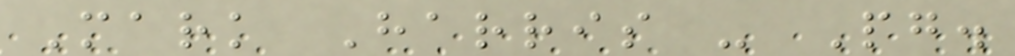Mark Harris - Pg.
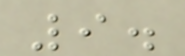9.
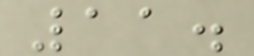11.
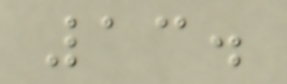13.
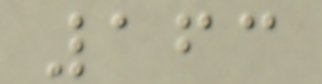163
